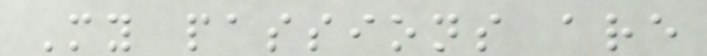My passions are
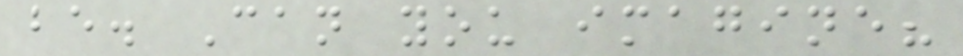be. Can you imagine?
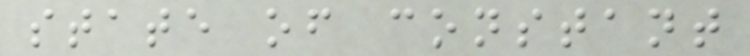state of constant
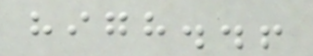high..!
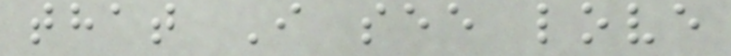that I see love
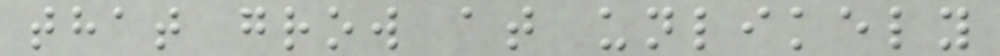that grow at unlikely
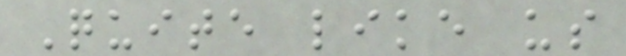Quite like us
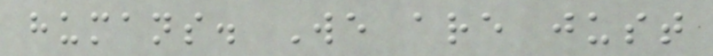humans. We are just
